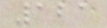121
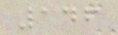146
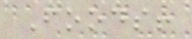Foods!
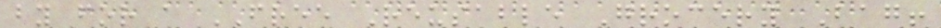by for a FREE Reusable Grocery Bag!
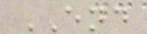END
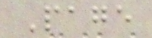Page
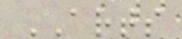ARTS
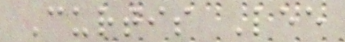Curtis Lee
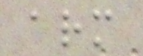arm
